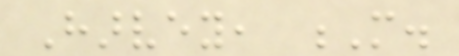Harvey, M.
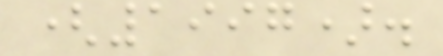(1997).
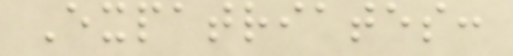Expatriates:
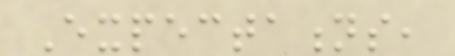Expectations,
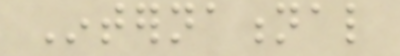International
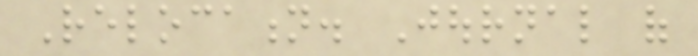Relocation. Journal of
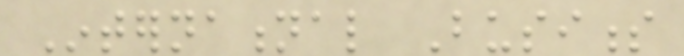International Business
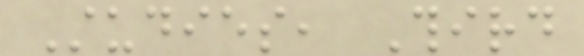Studies, Third
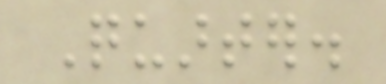Quarter.
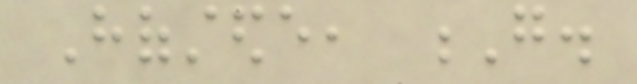Hofstede, G.
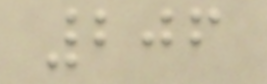206
